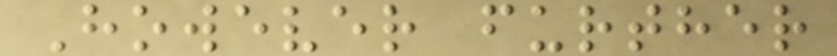However further
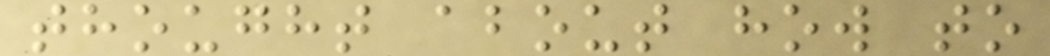thought about how to
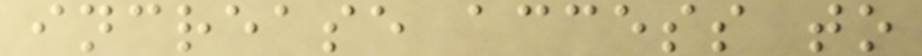increase access to
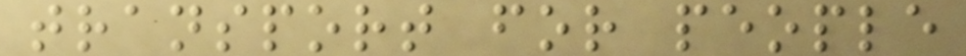transport for people
